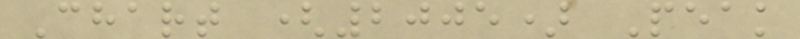Chart (2005) Peak
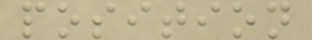position
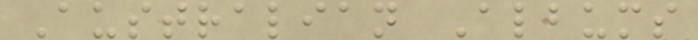Australian Albums
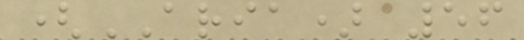(ARIA) 56
